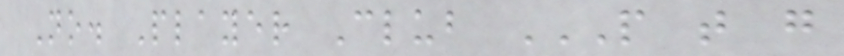No. Player Club P T G
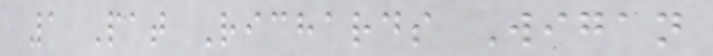1 Pat Richards Wigan
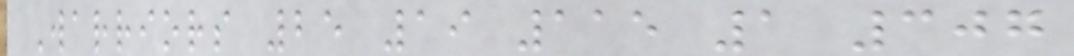Warriors 25 19 115 1 307
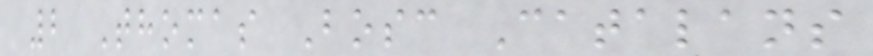2 Thomas Bosc Catalans
